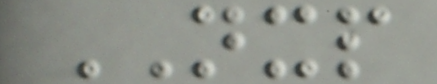NXP
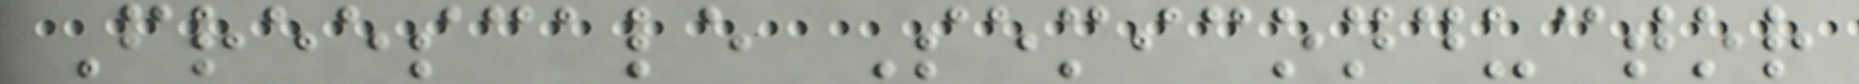Freescale Semiconductor
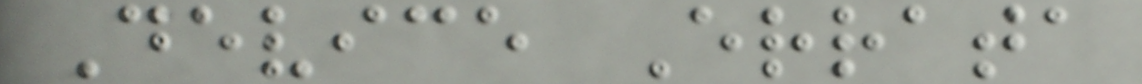Device Errata
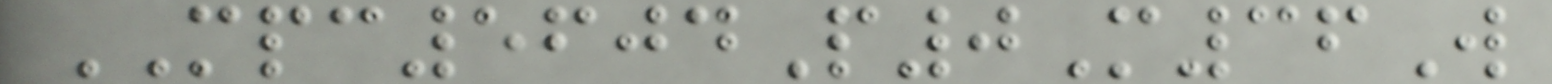MPC5604P0M36W
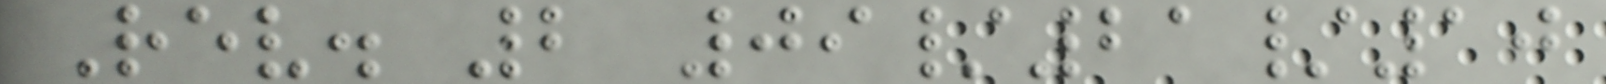Rev. 2 09/21/10
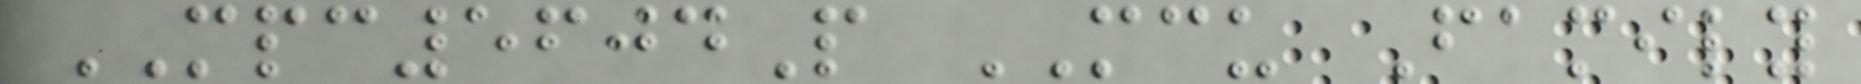MPC5604P MCU Family
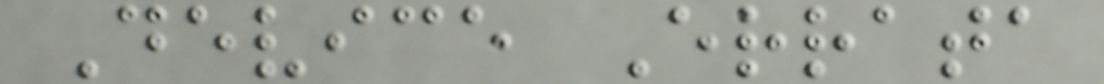Device Errata
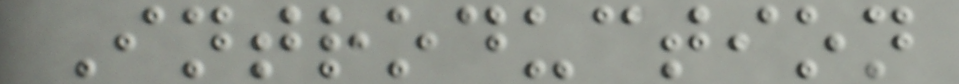Introduction
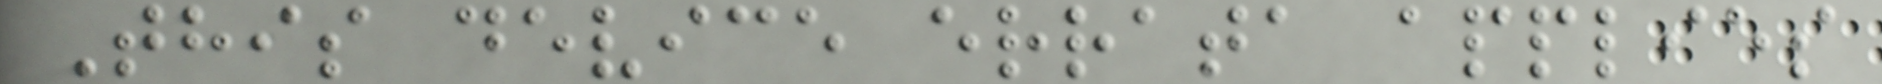This device errata applies
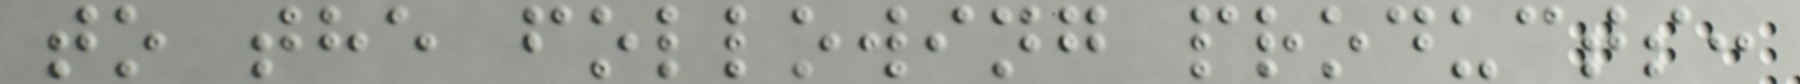to the following products:
